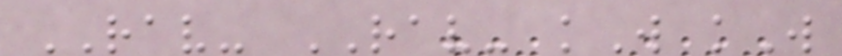RAV- RAV- kW kW
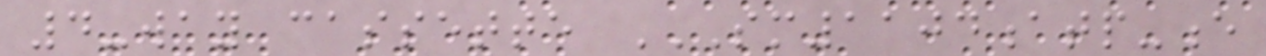4-way cassette SM1104ATP-E
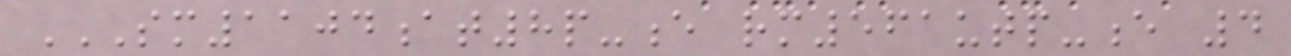SM1104AT8P-E RM561UTP-E 4
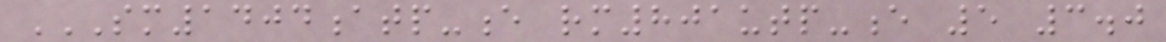SM1404ATP-E RM801UTP-E 5 3.0
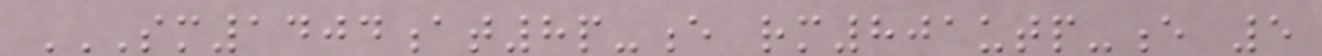SM1404AT8P-E RM801UTP-E 5
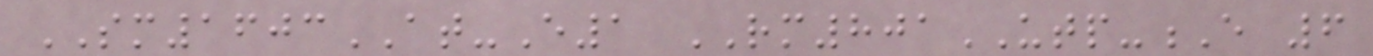SM1603AT-E1 RM801UTP-E 6
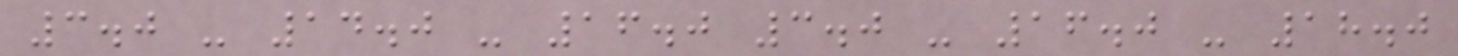3.0 - 14.0 - 16.0 3.0 - 16.0 - 18.0
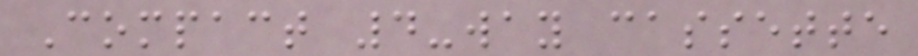Compact 4-way cassette
